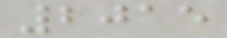2015
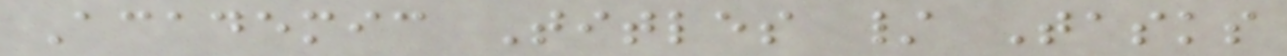Academic Titles / Tasks
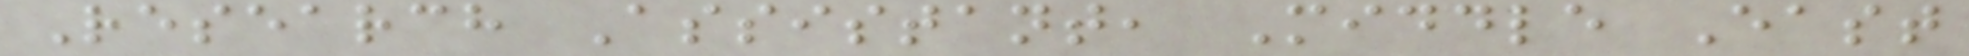Research Assistant, Middle East
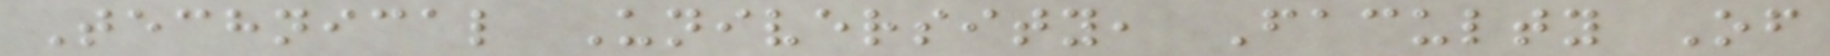Technical University, Faculty Of
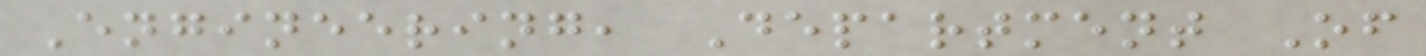Engineering, Department Of
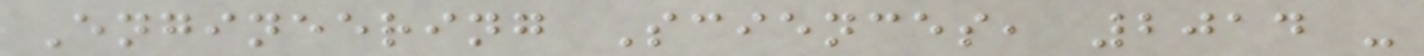Engineering Sciences, 2014 -
